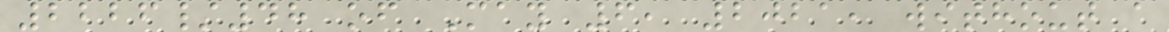2226/48 of May 6, 2021, without a
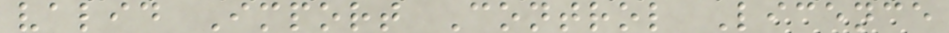valid Import Control Licence
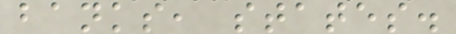banks, states.
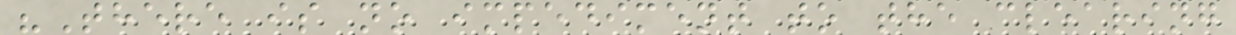"There is no impediment to the clearing
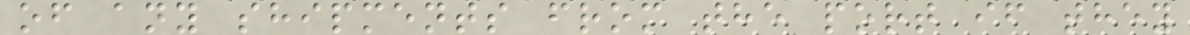of any shipments from the port if they
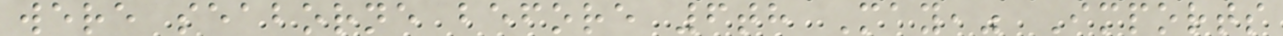were seaborne before 6th May," Imports
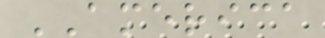AMERICA
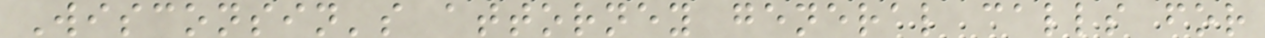Wisconsin's attorney general calls for
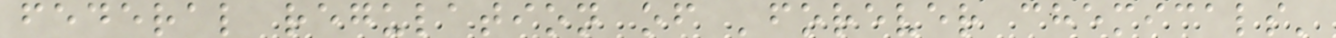federal regulation of 'forever chemicals'
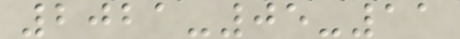2021-05-11
